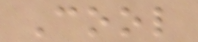Cool
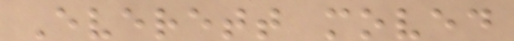Everett moved
